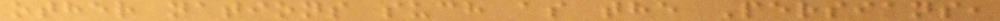other nations such as the Persians,
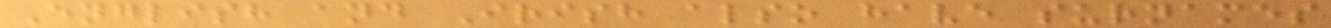English and Irish also have surnames
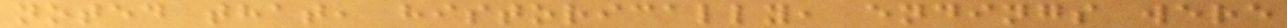noted that, historically, endings were
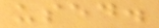used.
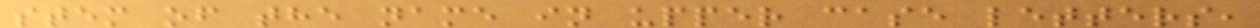stem of the name in upper case letters,
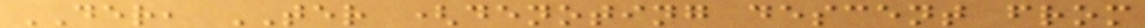DER, TER (denoting descent from
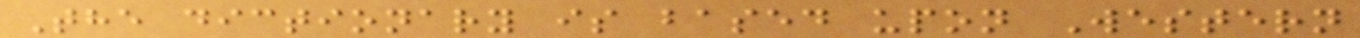The dictionary is based upon Western
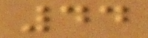44
